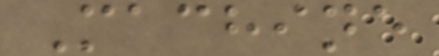Machine
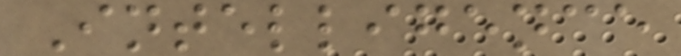Intelligence
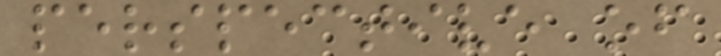perspective of
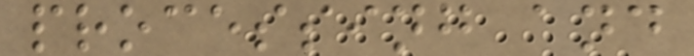processing and
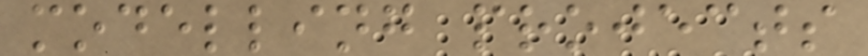modelling projects
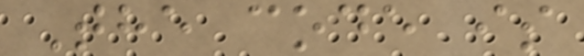The code is
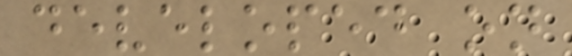developed on
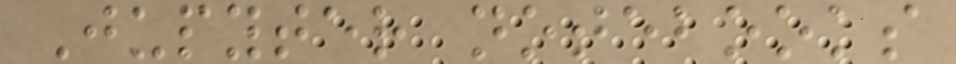Jupyter notebooks
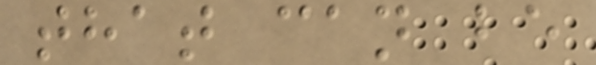that can be
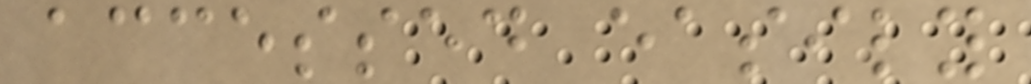accessed easily
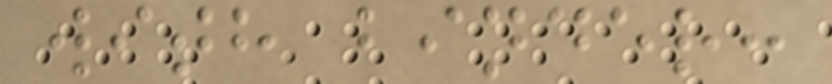with binder:
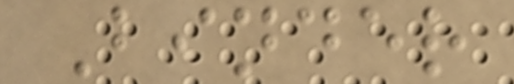Binder
